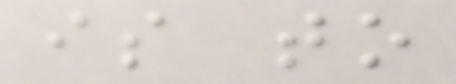is to
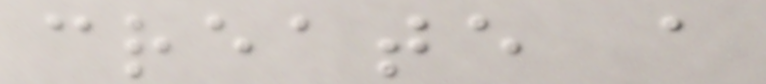create a
